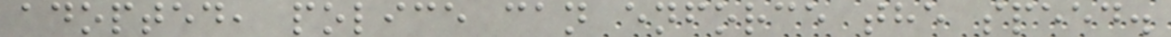adopted, police can enforce the speed.
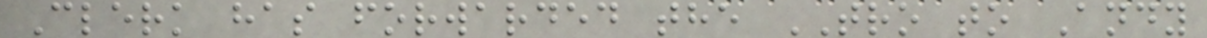Clerk has forwarded the TRO to Andy
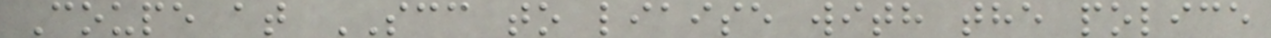Coupe at SCC to liaise with the police
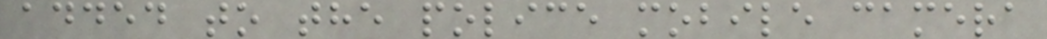added to the police mobile camera
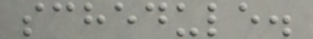schedule.
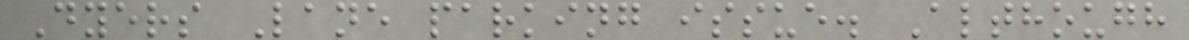Dyers Lane parking issue. Although
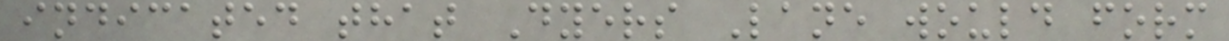indicated that Dyers Lane would form
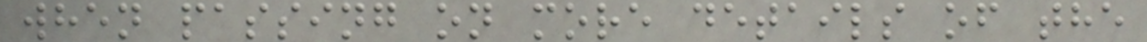when passing on more details of the
